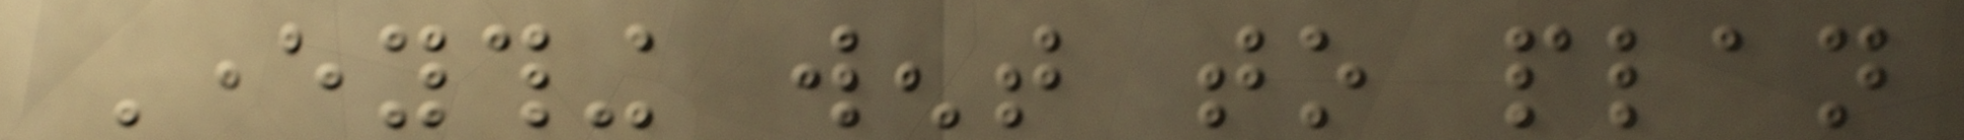Everything went to plan
